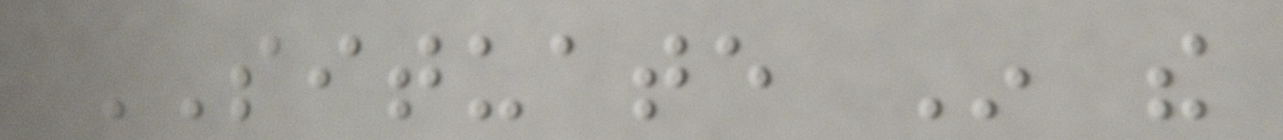SITUATE In the
